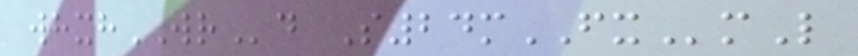whxhWRd S24mFXmL
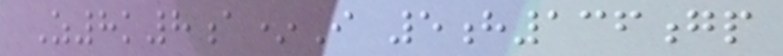Z8k8a*I 5h136gp
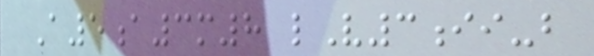A5a3m8 lV3ii-b
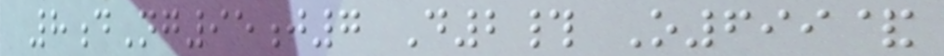8dNg95j7 D2# O699&
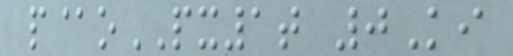p@oPX1t 0Ki
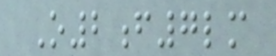O2f7lm
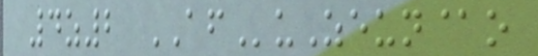4z2 AFuZeun@o
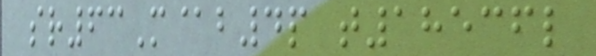sr63M@b4p t18536l
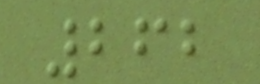262
